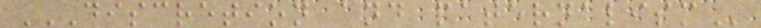DISCRETION AND PATERNALISM
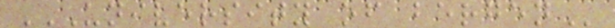UNIVERSITY OF BERGEN
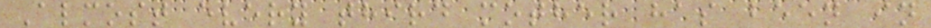Almost every third mother has been in
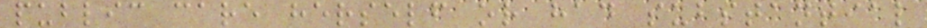public care herself or had substantial
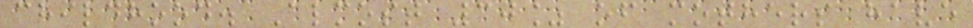childhood. Almost 30% of mothers have
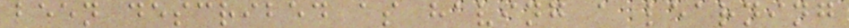been described as having a learning
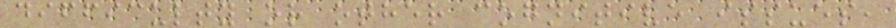difficulty or other cognitive issues,
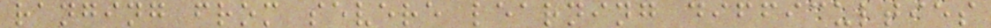ranging from severe learning difficulties
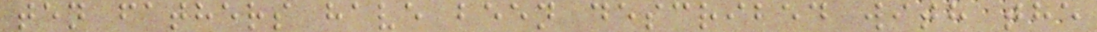ten fathers have been described with the
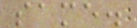same.
